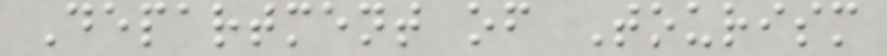Department of Tourism
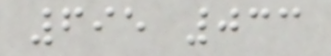695 033
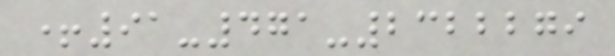+91-471-2322279
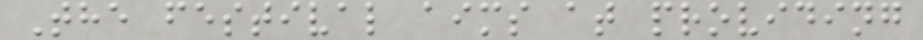The festival aims at providing
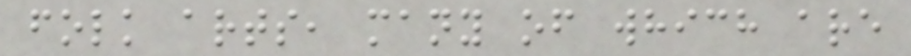folk arts, many of which are
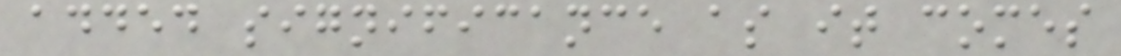added significance as it comes
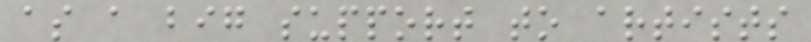as a big support to artists
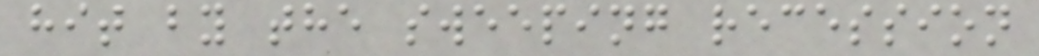hit by the sweeping recession
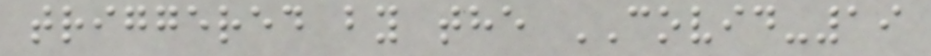triggered by the COVID-19
